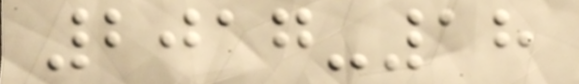2017-18
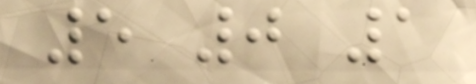5 0 1
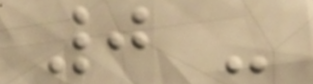0 -
